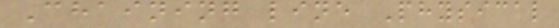Chaining line Physical
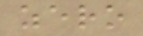zero
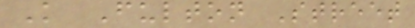K Fulton Street
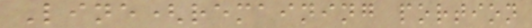Line(remaining portion
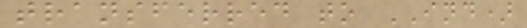transferred to IND)
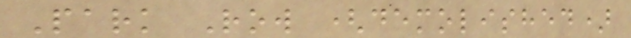Park Row (demolished)
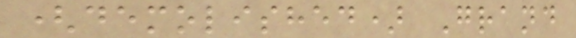(demolished) Grand
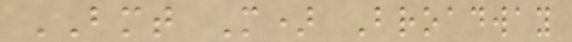BMT M) Broadway
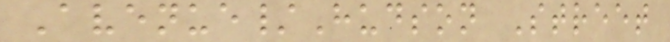Avenue/Hudson Street
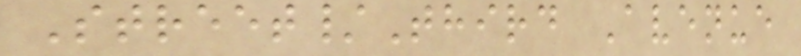Street/Third Avenue
